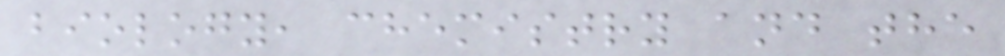biology, chemistry and the
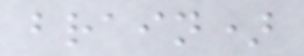brain)
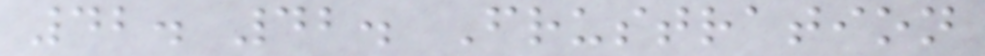42. 42. Frustration
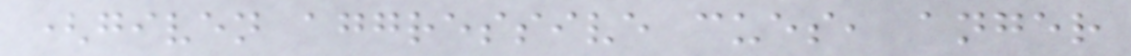(given aggressive cues, anger
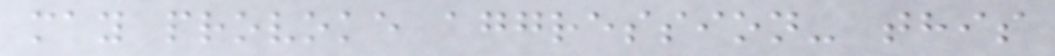may provoke aggression- this
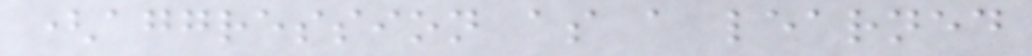(aggression as a learned
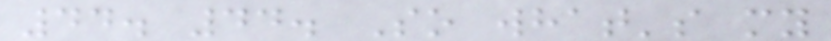44. 44. So what's my
